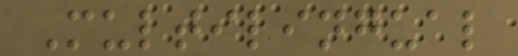Multilingual
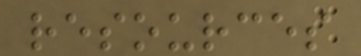resources
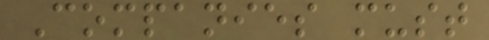Companies must
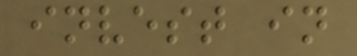invest in
